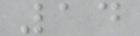14
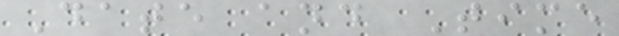Date and Time
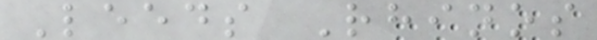Leeds Rhinos
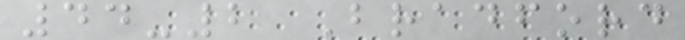44-2 Bradford
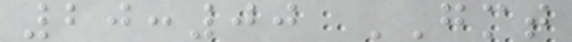20:00 GMT
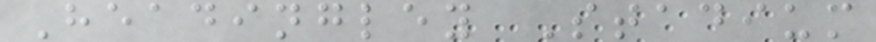Headingley Stadium
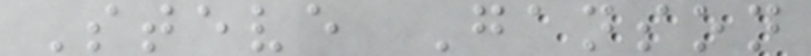Steve Ganson
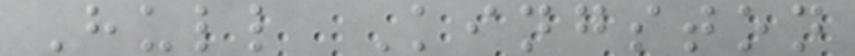Hull Kingston
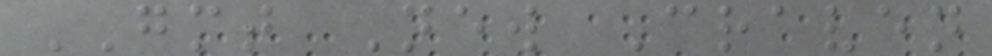GMT New Craven
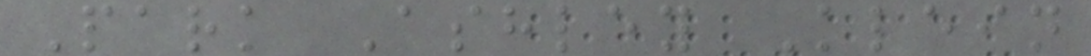Park Ashley Klein
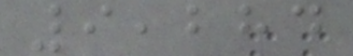9,284
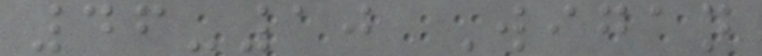46-10 Wigan
